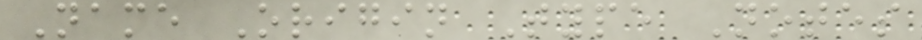Name Origin Type Notes
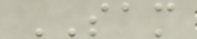SAM
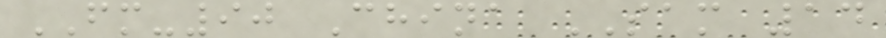FM-90 China SAM 14
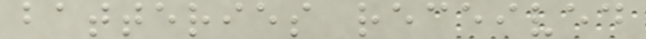batteries received
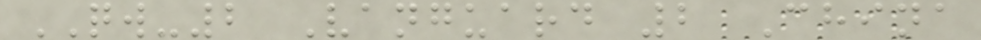QW-2 Vanguard 2 China
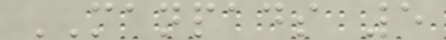MANPADS 5
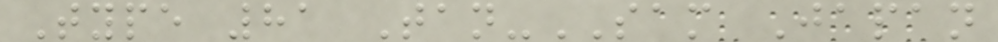Type 81 Tan-SAM Japan
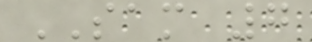SAM 7
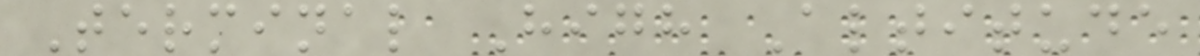Terminal High Altitude
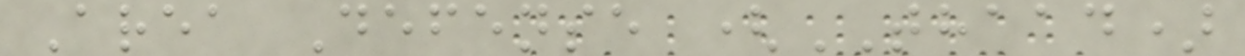Area Defense (THAAD)
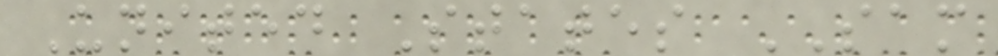United States SAM
